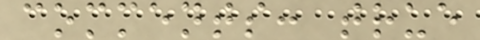comments: true
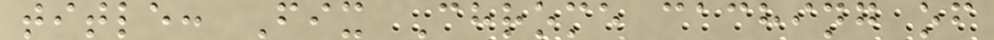title: Fix Chrome caching of
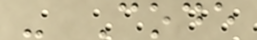- Code
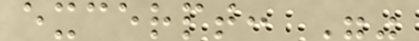excerpt: ""
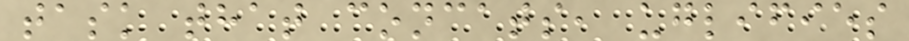task that concats, uglifies
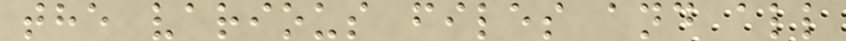the various files and all
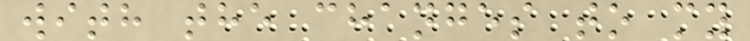with the changes to my
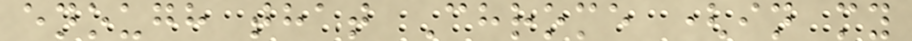enough that Chrome (in my
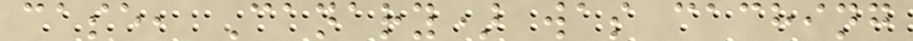case, Canary) was caching
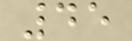45
